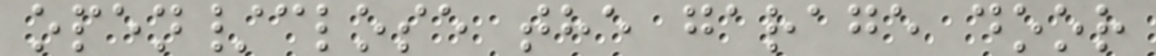open/close the garage door
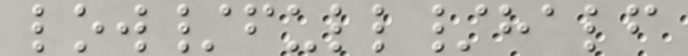low/full/half
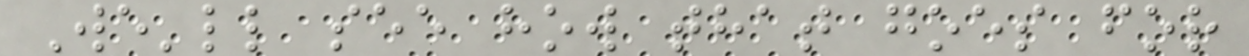We'll see how that goes for
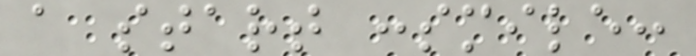a start :smile:
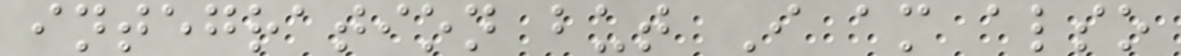integration but I am also
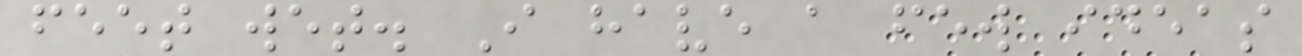feet wet. I have a few ideas
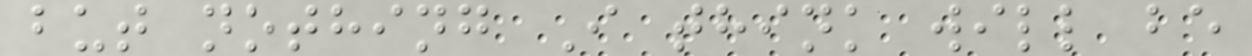but nothing I think will be
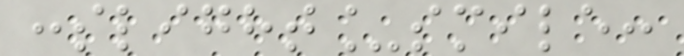:slight_smile:
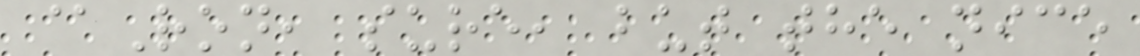@Ron, sure, but the nice
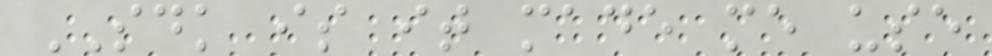SDK is it made me use
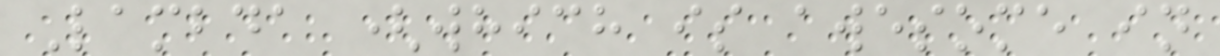Lambda (which is awesome in
